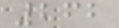262
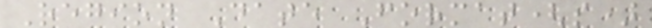Region Date Format(s)
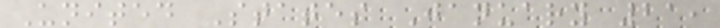United States January 21,
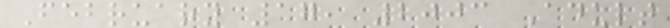February 17, 2003 Adult
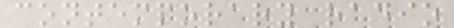contemporary radio
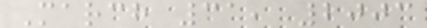March 31, 2003
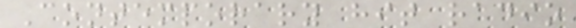Contemporary hit radio
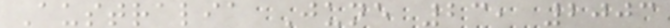Australia June 23, 2003
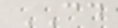CD
